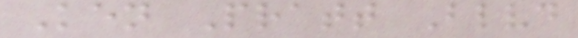Ken Pratt Blvd
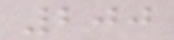200
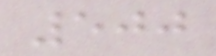500
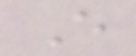E
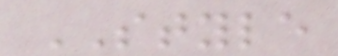STYLE
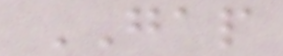GAP
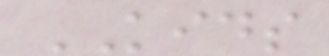KIDS
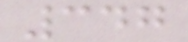347
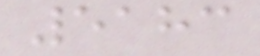5183
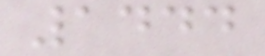1444
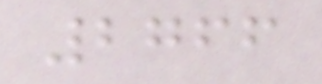2766
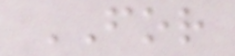FOR
